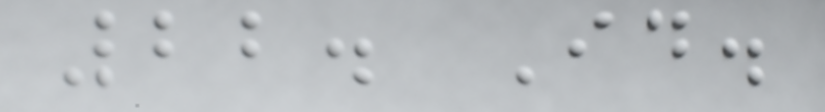22. Id.
